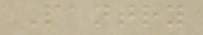Pantry
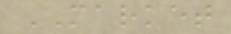MARKET
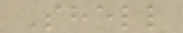Shell
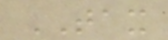TAX
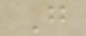G
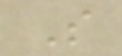S
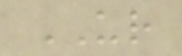UR
